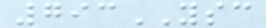793YSC
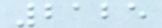2125
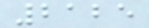2125
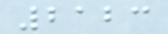2123
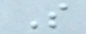S
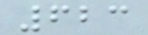623
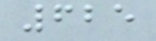625
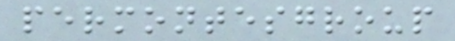permontesgroup
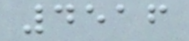4516
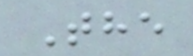The
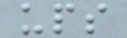ups
